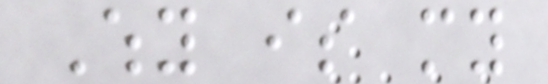Why is my
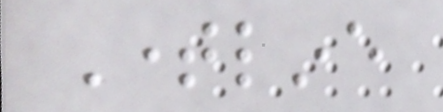Timeline
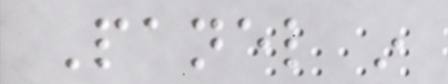Panel in
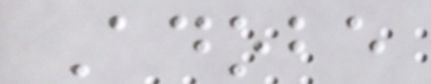Adobe
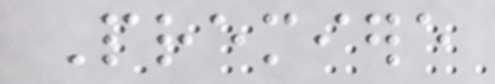Premiere
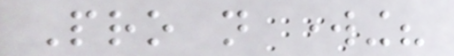Pro not working?
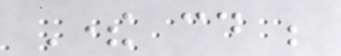There could be
